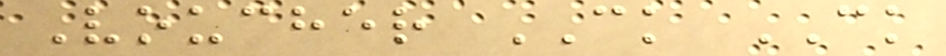Voucher CK CK
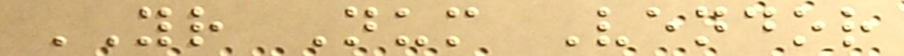YR Num Vendor
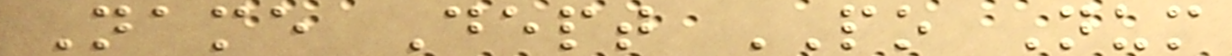Name Dept PO Num
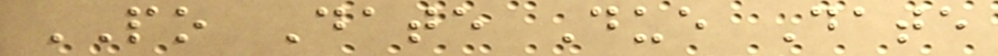PO Date Due Date
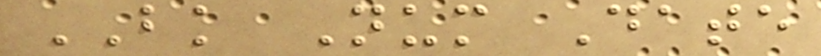BK Num Date
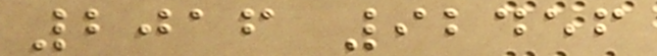2016 92456
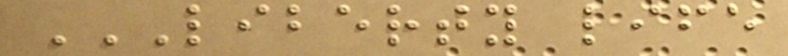LIBERTY LIFE
